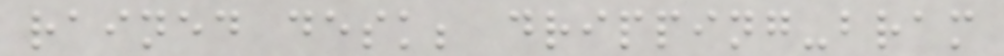rained desk; dripping-bram
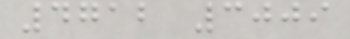4712 3009
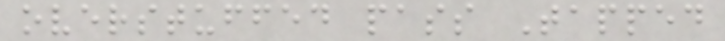overstuffed pass Tapped
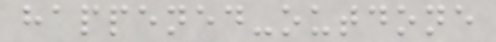happened-outdone
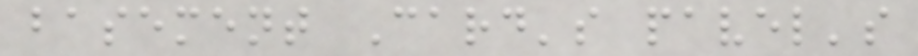basement Card's pavel's
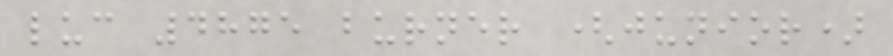luc 4875 burner (junior)
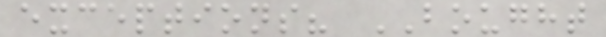exceptions? BOUGHT
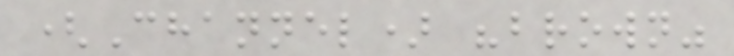(Channel) "brown"
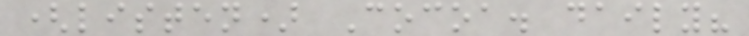(listen) Cocoa. daily?
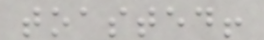toasted!
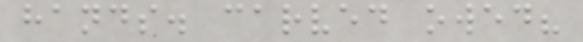hands. carved owed?
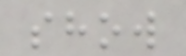show
